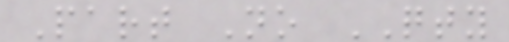Part No QTY
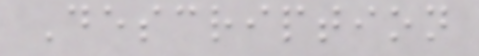Description
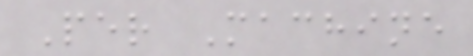Per Machine
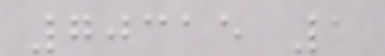70315 1
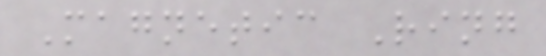Magnetic Ring
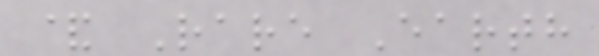& Rare Earth
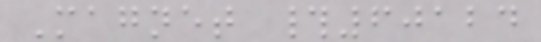Magnet #60124
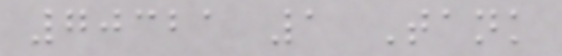70321 1 Tank
